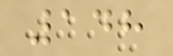148
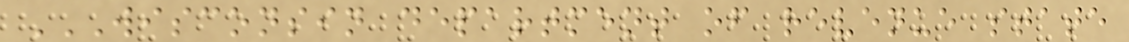WISCONSIN DEPARTMENT OF REVENUE STATE
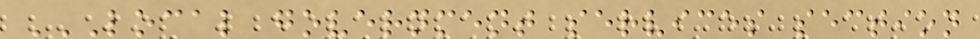LOCAL GOVERNMENT SERVICES SECTION
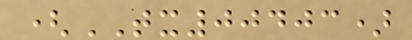(TX00403)
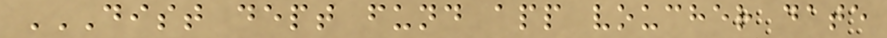DIST DEPT FUND APP VOUCHER DATE
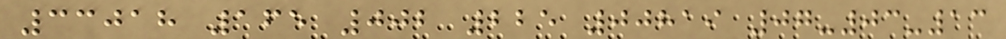33018 165 002 225 00819 07-03-13
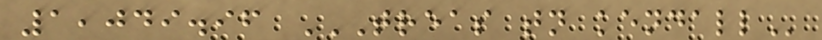1,049.96 TREAS TN KENDALL
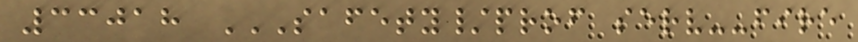33018 SAFETY/PROF SERV--FIRE
